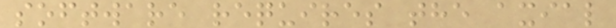software requires the axial
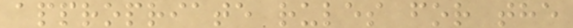appropriate rules for the
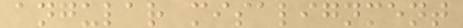angular misalignment
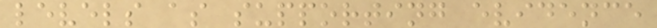levels as supporting evidence
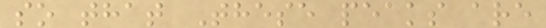so that These peaks are
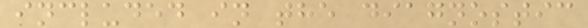included in the diagnostic
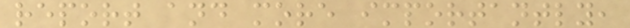report and more importantly,
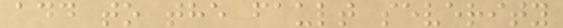add to the fault severity
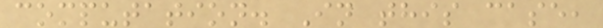computation. In this case,
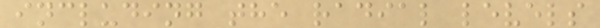including the radial levels
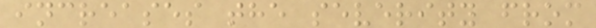increases the severity from
